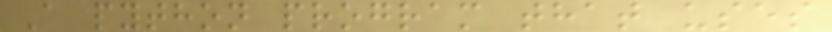A python program that uses
